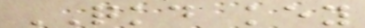QKD key
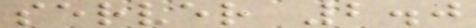server 2.0
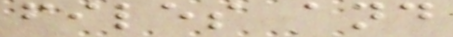files and
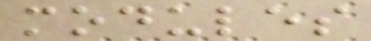modules
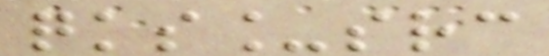qks_src
